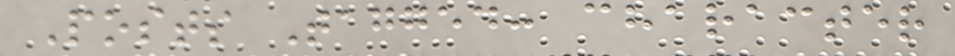Posts Tagged: character
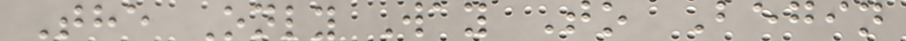The Only Way To Begin
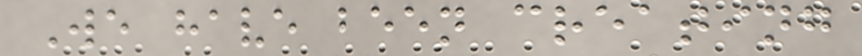We have been creating
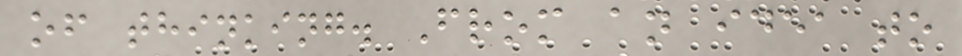of thinking. From an idea to
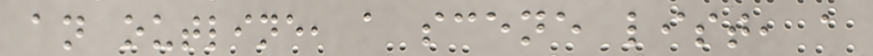an outline, a scene list, a
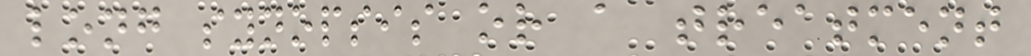long synopsis or a treatment
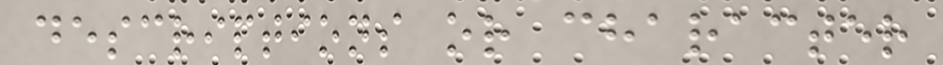descriptions or character
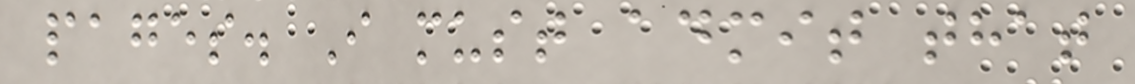pages. I must admit that
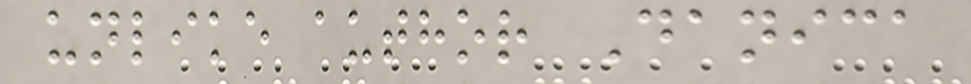unlike author Danica
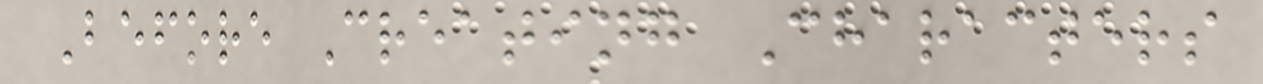Before Creating Characters
